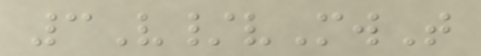3V/vMwT
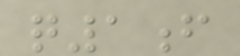q1f
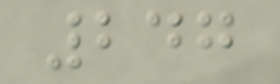247
